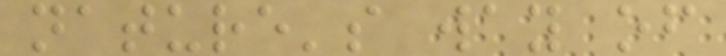nature's way of
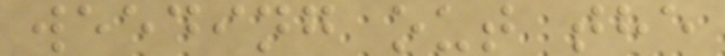weeding out the
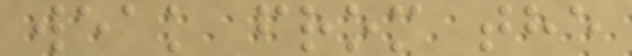weak from the
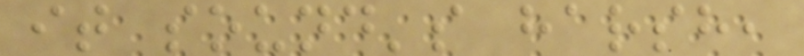it sound's harsh,
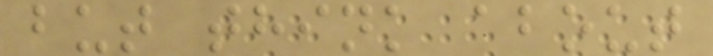but think about
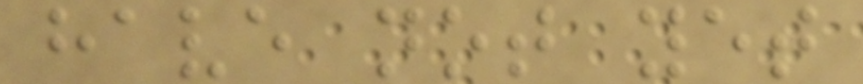have not yet
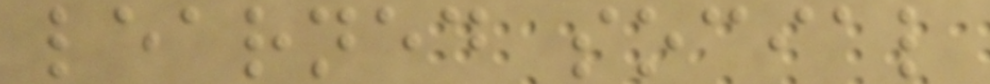learned social
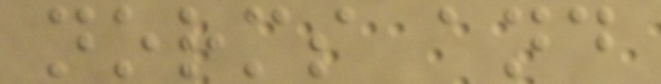norms and
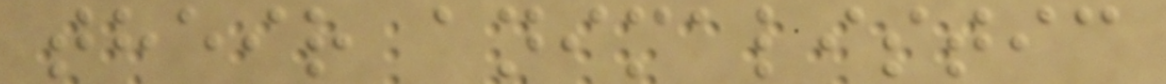their animalistic
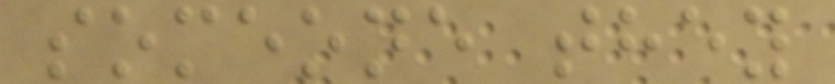someone they
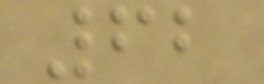62
